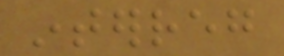interreg
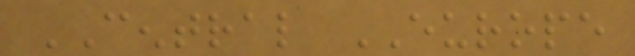CENTRAL EUROPE
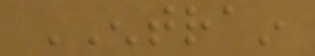ENTRAIN
